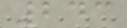243
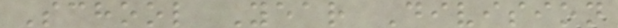School Year Division
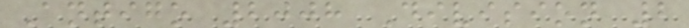Antigo 2008 Division 2
